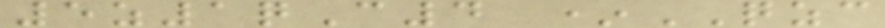5z1qC4 *QZC
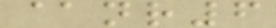@nr6
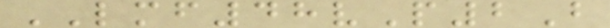LMF48vP2B
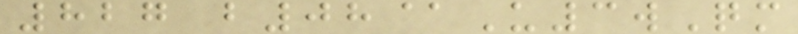827 b08@U3wQm
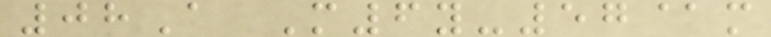08A M6y-57@m
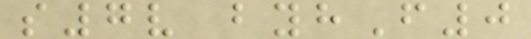s7v byhF0
